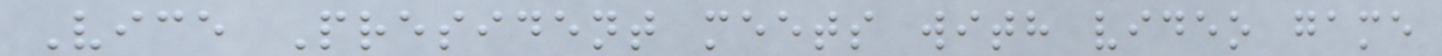Vice President meets with video game
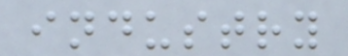industry
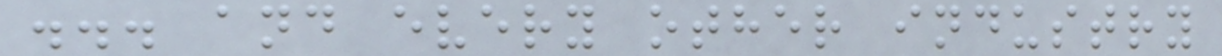... and every other industry
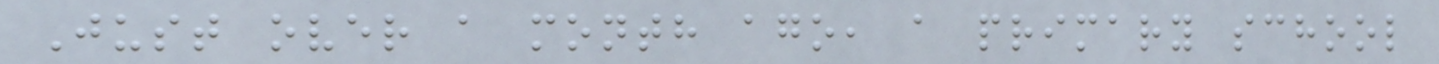Just over a month ago, a primary school
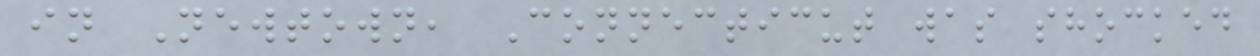in Newtown, Connecticut was shocked
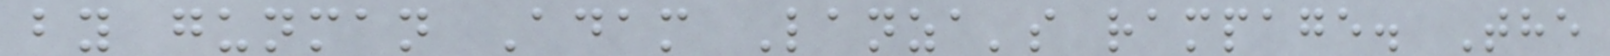by gunman Adam Lanza's rampage. The
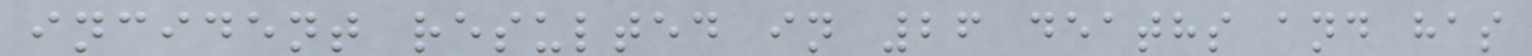incident resulted in 26 deaths and has
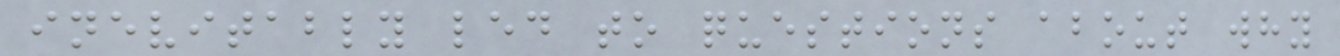inevitably led to questions about why
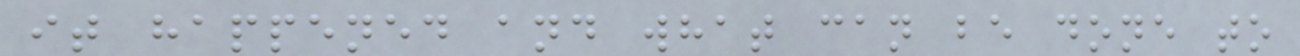it happened and what can be done to
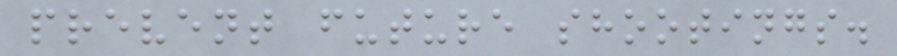prevent future shootings.
